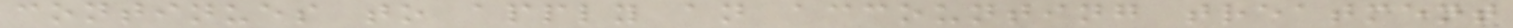continues to apply an accounting treatment
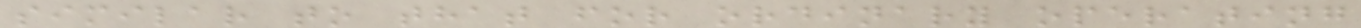similar to that for ordinary operating
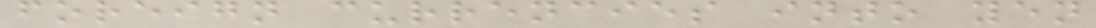foreign currencies into yen
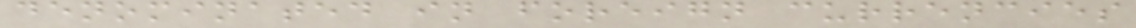denominated in foreign currencies
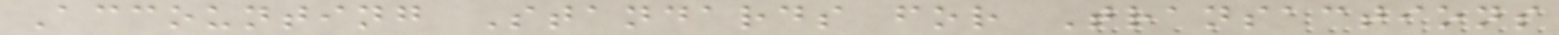Accounting Standards for Transactions
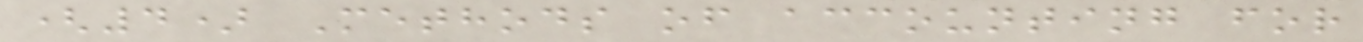(4) Methods of accounting for
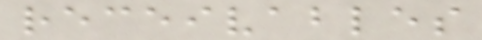receivables
